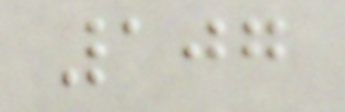107
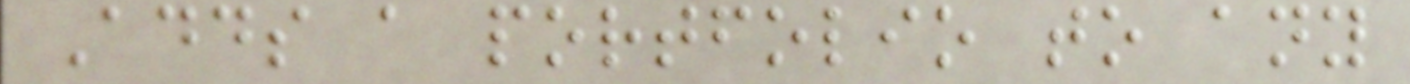Adds a portfolio to any
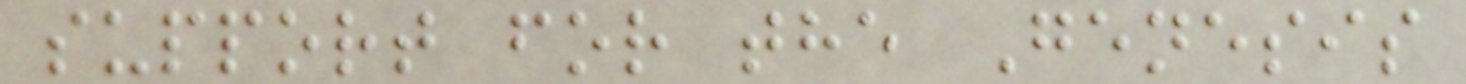support for the Genesis
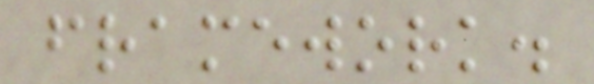framework.
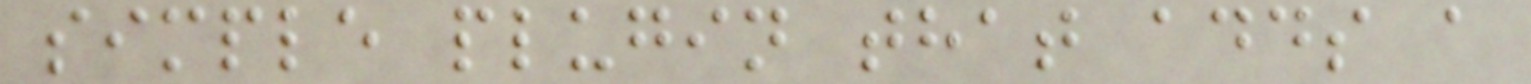simple plugin that adds a
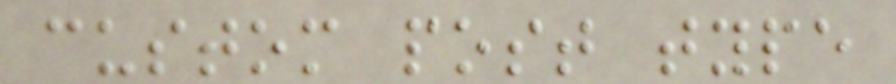custom post type
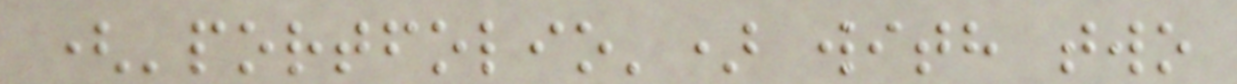('portfolio') with two
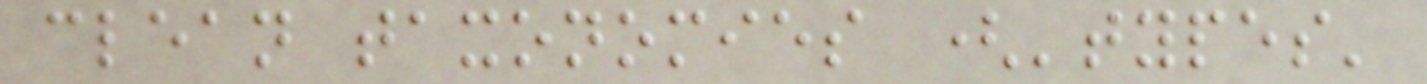clean taxonomies ('types'
